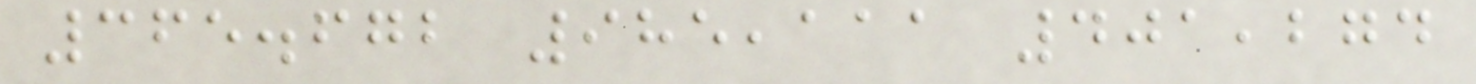365.672 985,111 401,274
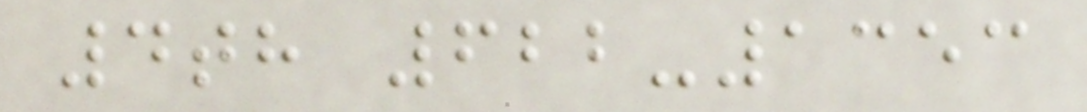4th 622-1353
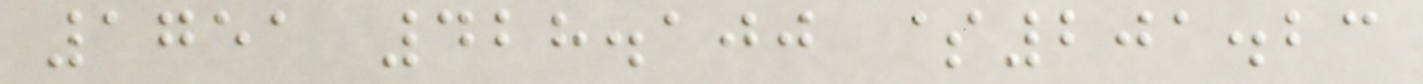1751 428.100 $201.23
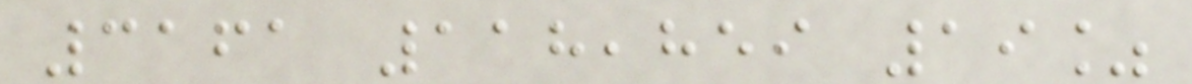3161 118,859 19%
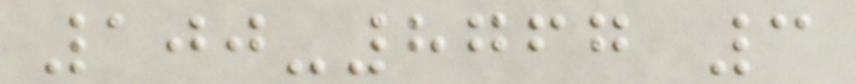100-8767 3
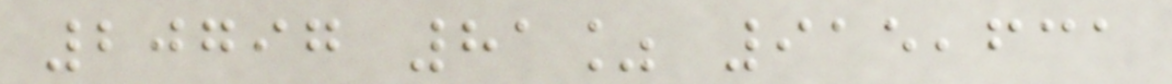20797 81% 915,631
